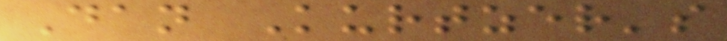Dan Kurtzer's
